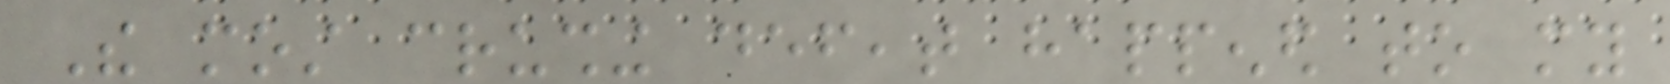The most crushing defeat happened to my
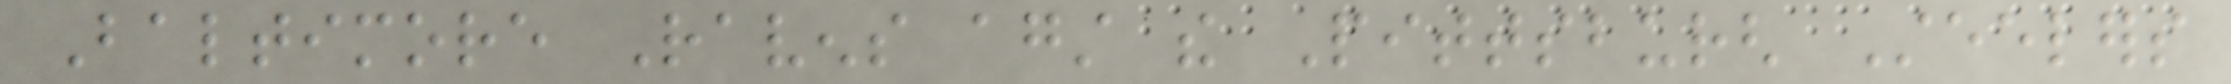Baltimore Ravens against the Pittsburgh Steelers
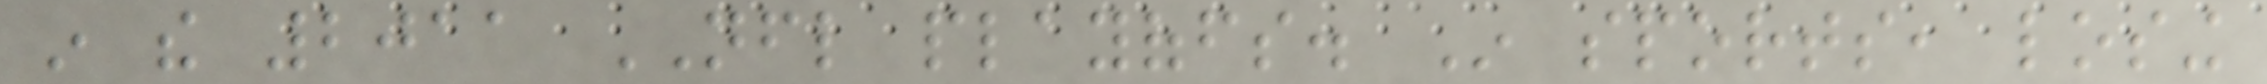in the 2011 NFL playoffs. In sports, losing
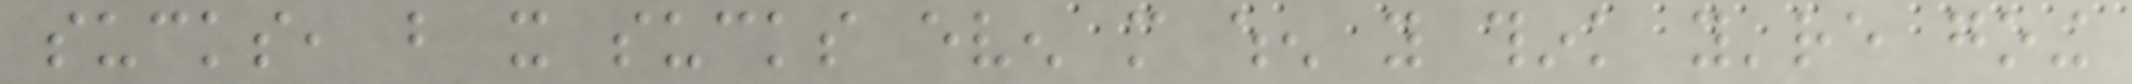sucks, but it sucks even more when you think you're going
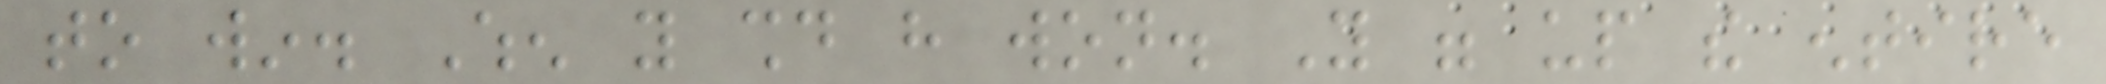to win. When you should have won. You were up the entire
